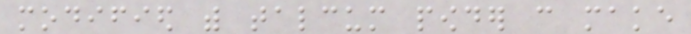modified with talcum powder can make
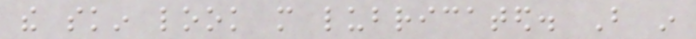the skin look more lubricated. But in
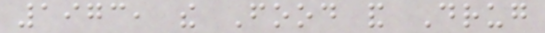1973, the Food and Drug
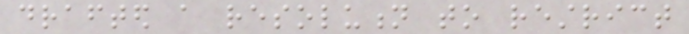drafted a resolution to restrict
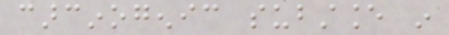carcinogenic substance in
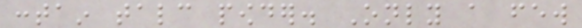contain talc powder. Only a few
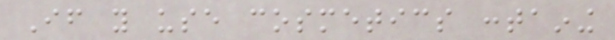If you use cosmetics containing
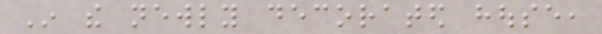In the newly decorated house,
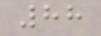88
